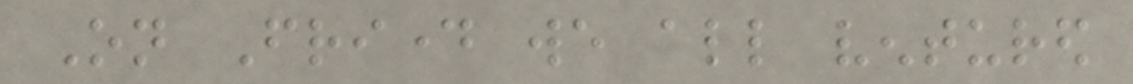On Friday we all ventured
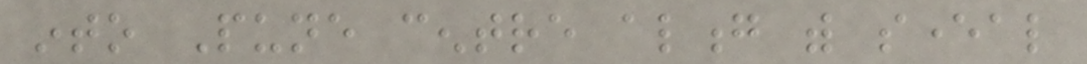into Pune centre along with several
